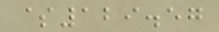$129.57
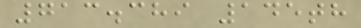713.389 145th
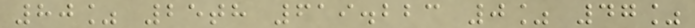80% 25th 619.223 0% 47%
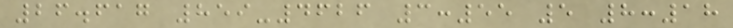26.617 859-4626 3:55 5 8:18
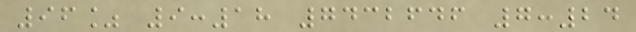96% 9:18 7432646 7:24
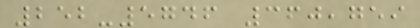252-5746 360,759
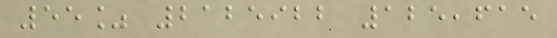55% 2125922 125,615
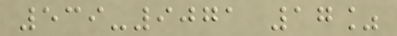539-9071 17%
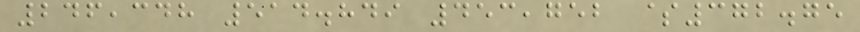246,348 514.849 453,752 $372.75
